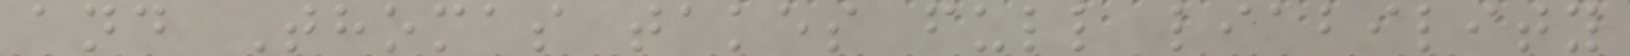and Thomas takes full liability
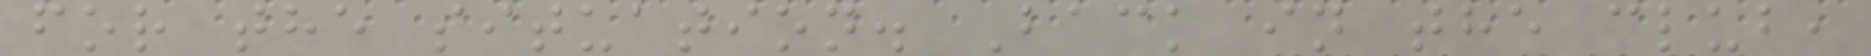for the situation. Back in the club,
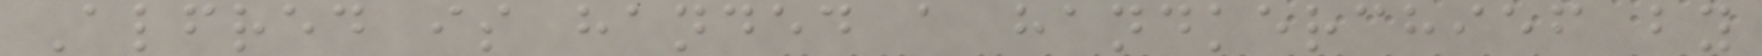Alfred is handed a handkerchief by
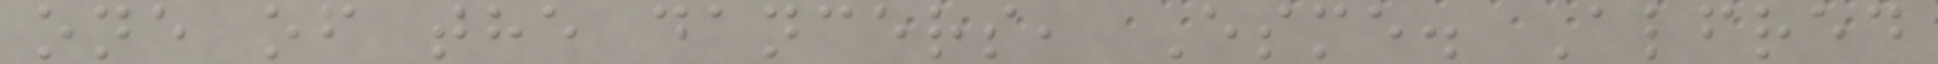one of the dancers, Esme. Alfred
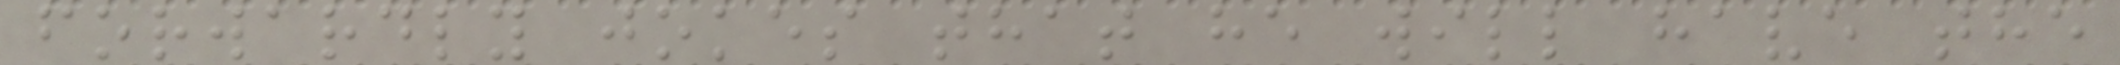forwardly jokes that he will have the
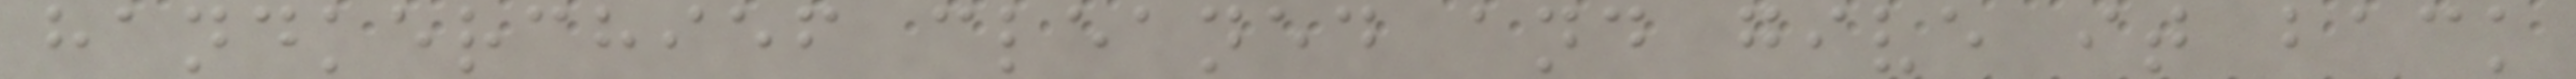handkerchief cleaned and give it back
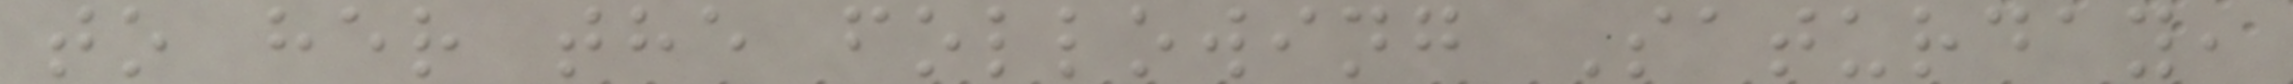to her the following Saturday,
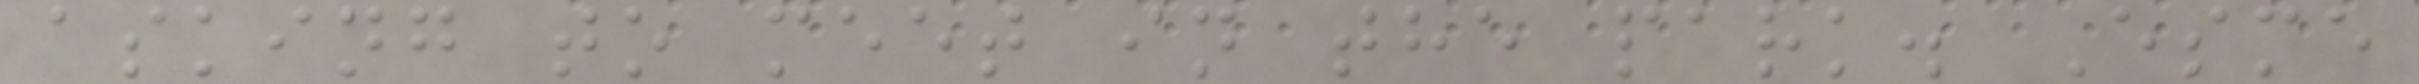asking to meet in the park. Esme
